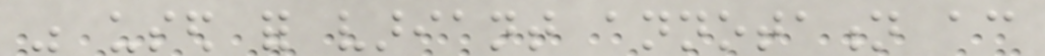was used for variant annotation according
